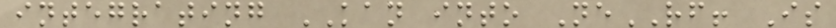integrating KAN into NeRF! Is
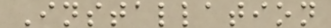Installation
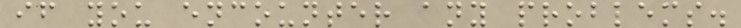if you encounter any problems.
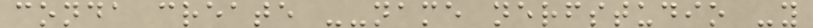conda create --name nerfstudio -y
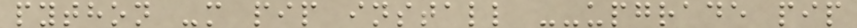python -m pip install --upgrade pip
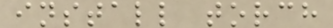install torch
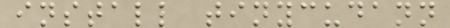install tinycudann
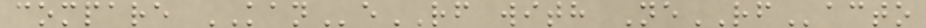compare KANeRF with NeRFacto
